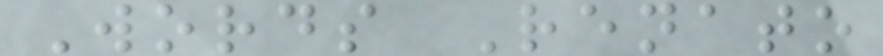Words Renato
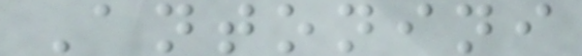Antonini
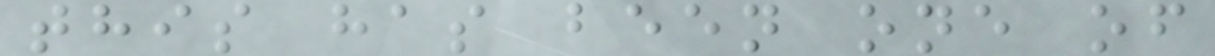this has been one of
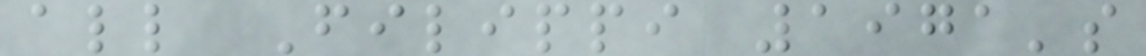all Filippi 1971's
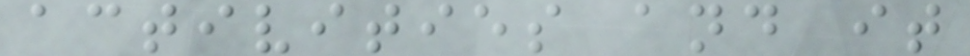activities and it
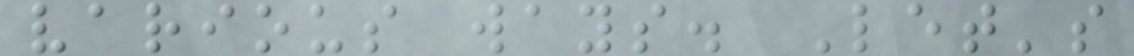various ways. Let's
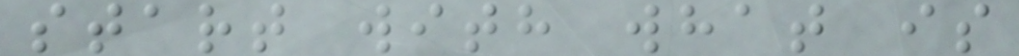start with what is
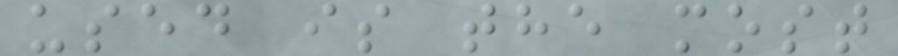used is the most
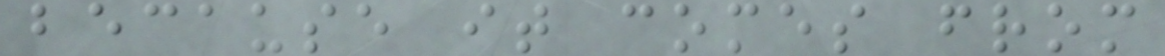because it comes from
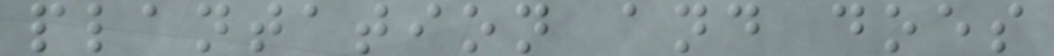plantation and does
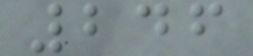246
